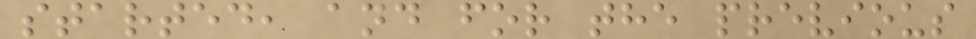started, and for the previous
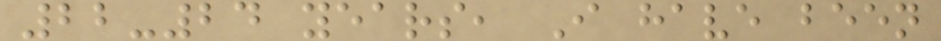22-24 years, I have been
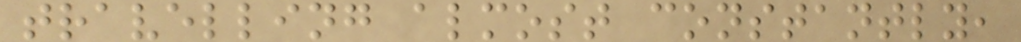travelling almost constantly,
